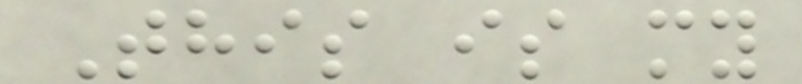This is my
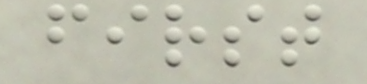first
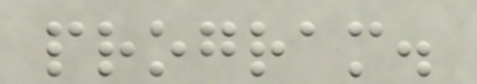program.
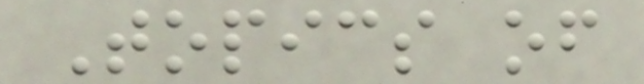Topics of
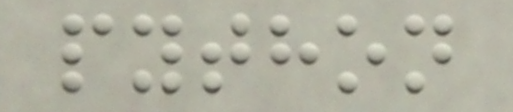python
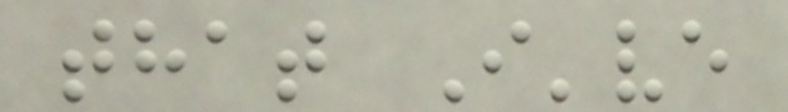that I've
